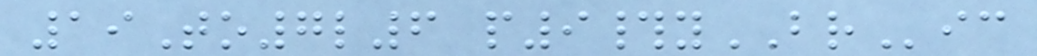19To7l6 p9#yBRic
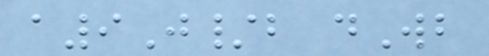a9J/b dWb
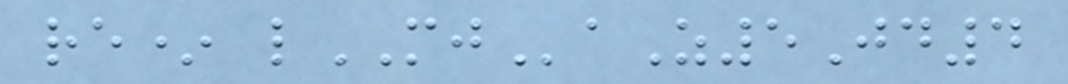re* lMJaZ5Jd4
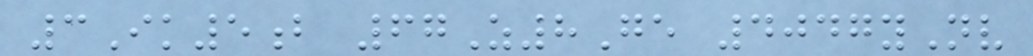3Ik5b 67Z8Ge 4047yNv
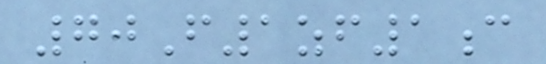70F1zf1c
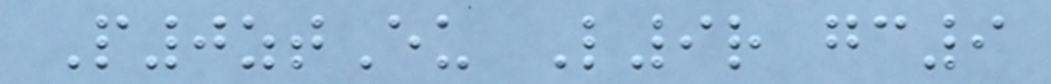P0ztEu L9r gc9
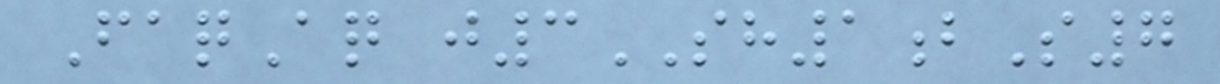FaqAq j3SH1bS7
